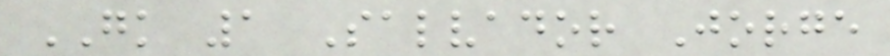GK 1 Salvador Jorge
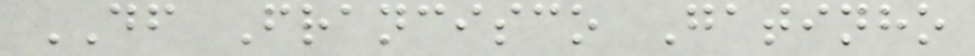DF Francisco Gatinho
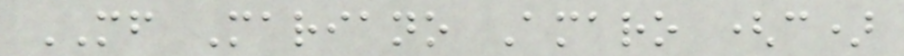MF Mariano Amaro (c)
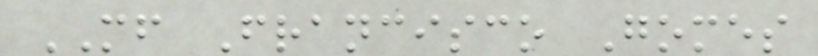MF Francisco Gomes
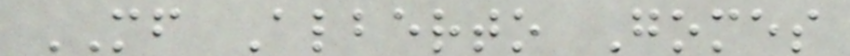MF Alberto Gomes
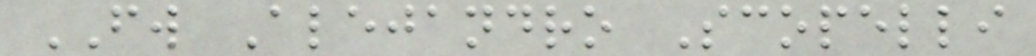FW Alejandro Scopelli
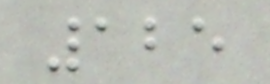125
